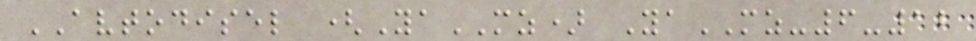AVTODISEL (YaMZ) YaMZ-6-12
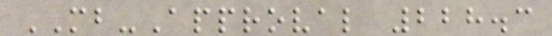MB-Approval 228.3
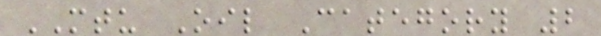MTU Oil Category 2
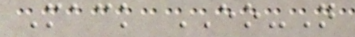Mack EO-N
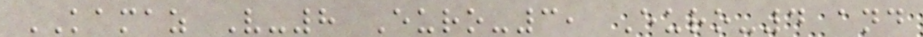KAMAZ V-8 Euro-3, Euro-4 and
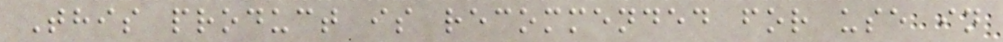This product is recommended for use in
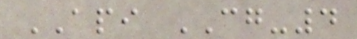API CG-4
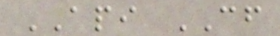API CF
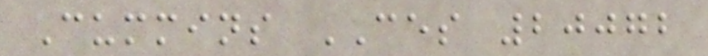Cummins CES 20072
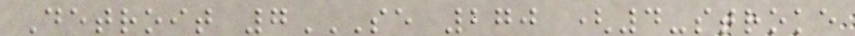Detroit 7SE 270 (4-STROKE
